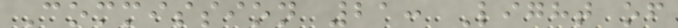Commission 21: Light of
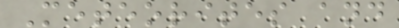Meteorites and
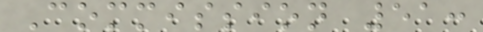Commission 51:
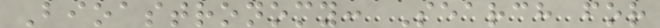Bioastronomy: Search for
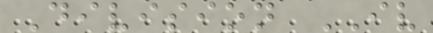Division IV
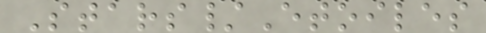Stars/Etoiles
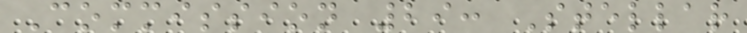Commission 29: Stellar
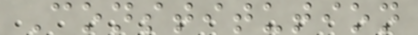Constitution
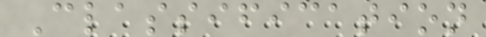Classification
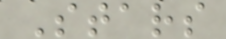Stars
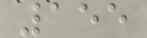155
